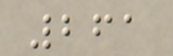261
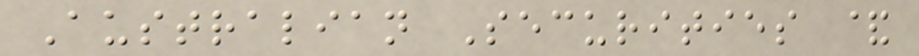Australian Securities &
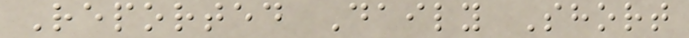Reported Daily Short
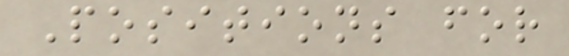Positions for
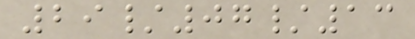29/07/13
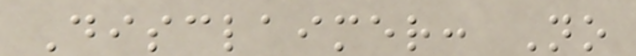Disclaimer: No
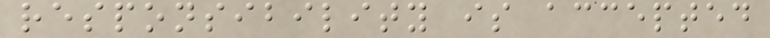responsibility is accepted
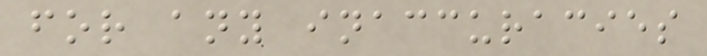for any inaccuracies
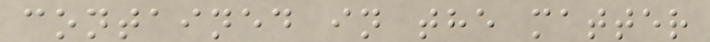contained in the matter
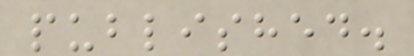published.
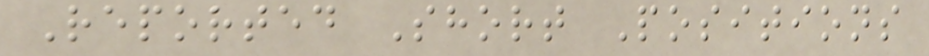Reported Short Positions
